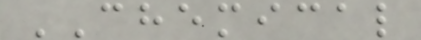CHEMICAL
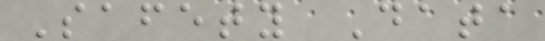Safety Data
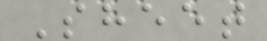Sheet
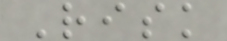Risk
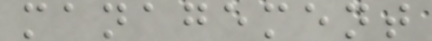management
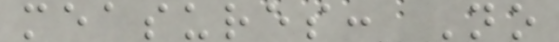measures: No
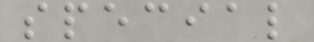special
